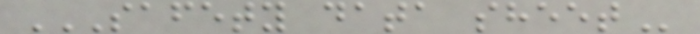SAFETY DATA SHEET
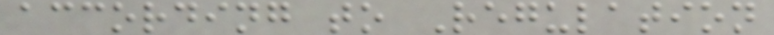according to Regulation
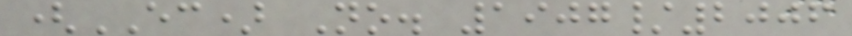(EC) No. 1907/2006
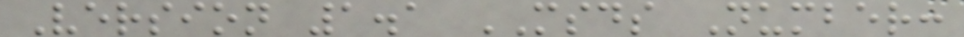Version 1.1 MSDS Number:
